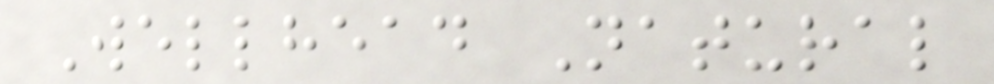Wellhead Natural
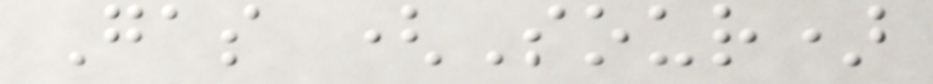Gas (Sour)
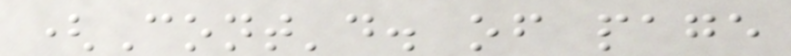(Cont'd. of page
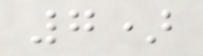7)
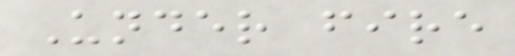Under fire
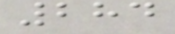284
